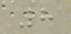8
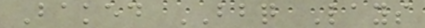Baked BBQ Lays
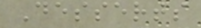Desserts
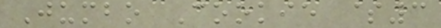Jumbo Cookie $3
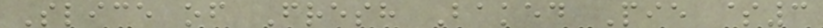Slice of Fresh Baked Pie $3
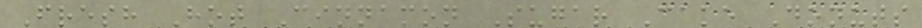Fresh Hot Cinnamon Sugar Cake Donuts
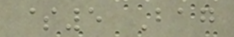$5 Bag
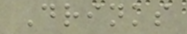Drinks
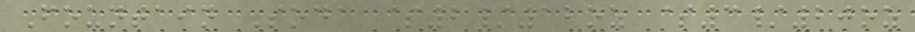Fountain Soda $2/12oz $3/20oz
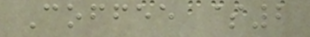Coffee $2
